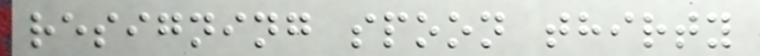resigning spoon thirty
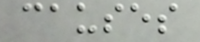causes
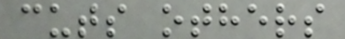cuts others
